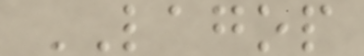LAGOP
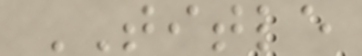TITLE
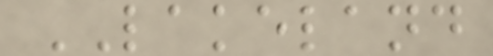LAKELAND
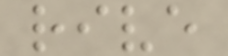rive
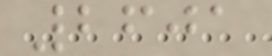2601
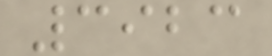3923
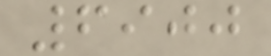6900
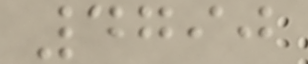4790
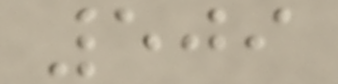509
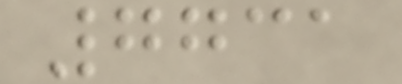7731
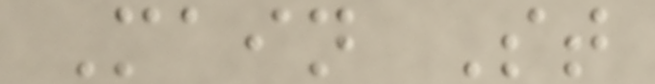Main St
